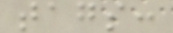tags:
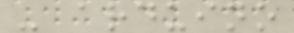- arduino
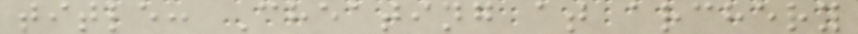title: Cheating at archery
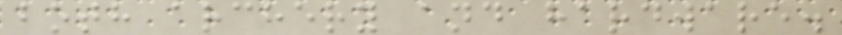both archery and hardware.
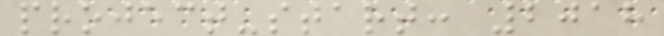project-start: 2018
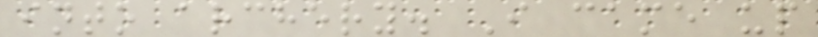into archery. I came up
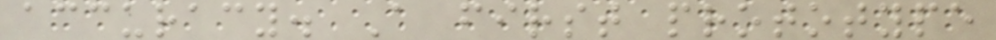accuracy. A first prototype
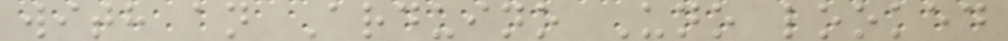with an Arduino Uno looked
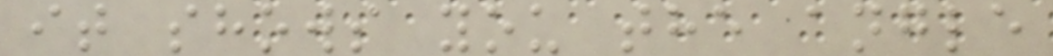it shows you the angle
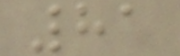81
